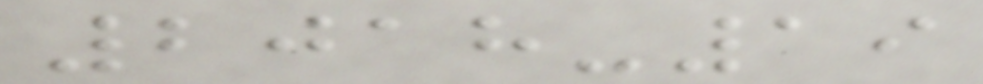2018-19
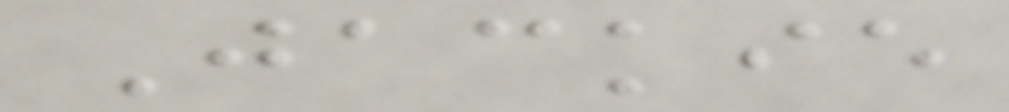Jackie
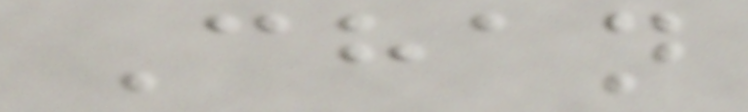Chan
